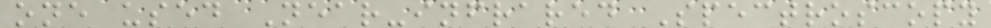one used Near-infrared Spectroscopy
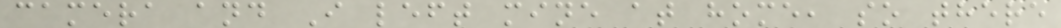camera and I left mine at home, so there
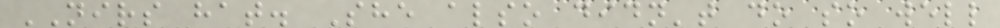NIRS hat. She also didn't do so well
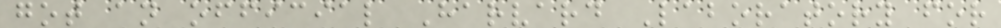got an official Harvard Laboratory for
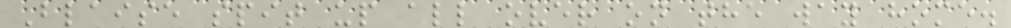Blaise spit up all over on the way home.
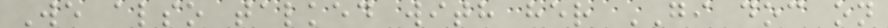We also talked with her GI doc on
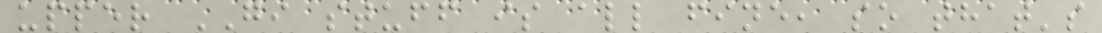upper GI stuff is all fine, so that's
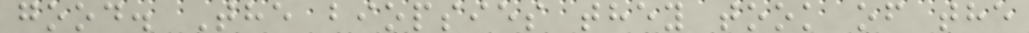good. The biopsies they took of the
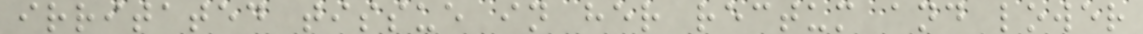irritated tissue in her rectum and lower
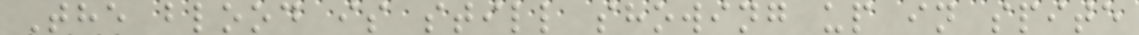The blood is still showing up in spite
